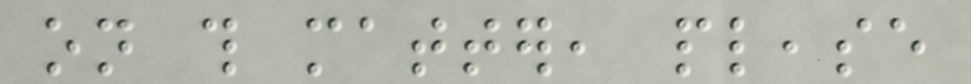on this matter, please
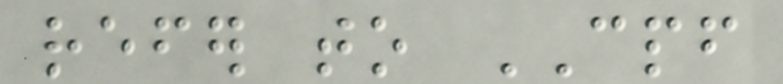refer to CPF
